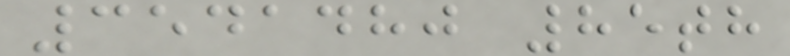3541480 85th
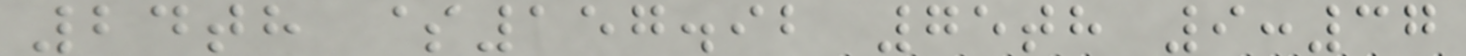24th $157.92 75th 9:37
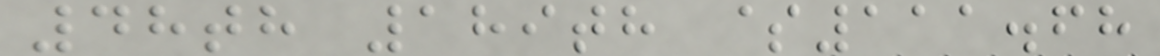48th 189th $111.68
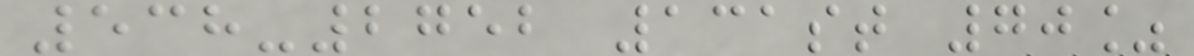538-2752 131st 70%
